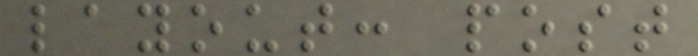layout: post
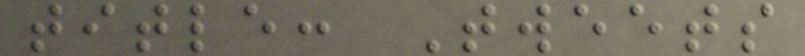title: Tweets
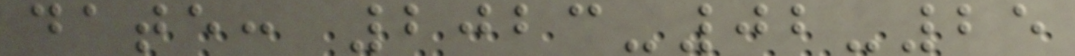date: 2023-02-25
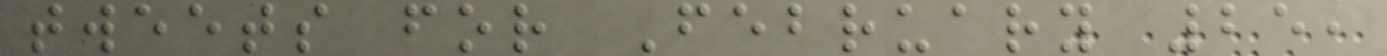tweets for February 25,
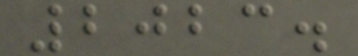2023.
